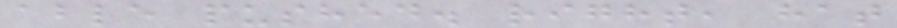able pushed. right, hat
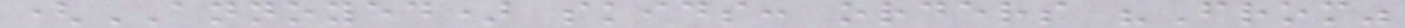(ANNOYED) skids: orders "From"
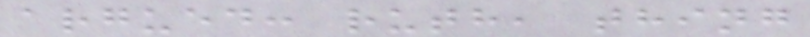argued: ruth, thing
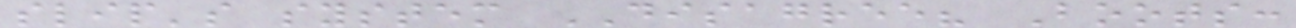slip's system DISAGREE? Boots:
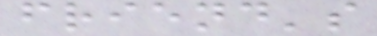friend's
